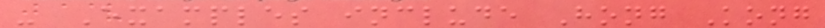- Examples include Hong Kong
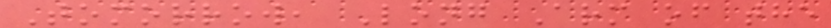Tomorrow, Long Arm of the
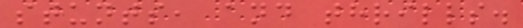stunts, and thrills.
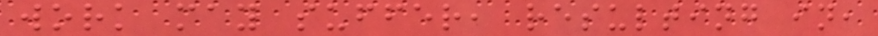work may suffer, resulting in,
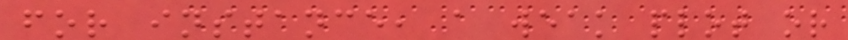for instance, a weak plot or
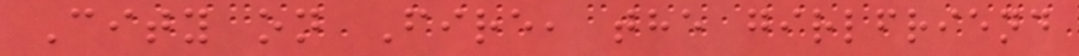City on Fire, the girlfriend
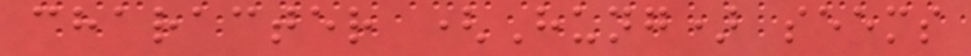character (Hung) seems
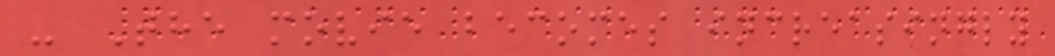- The movie becomes increasingly
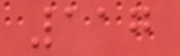117
